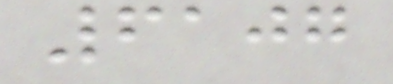6107
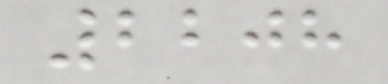2208
